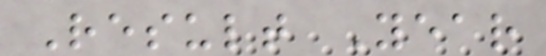Result Year
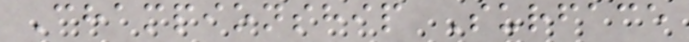Championship Surface
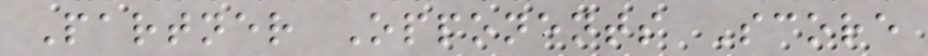Partner Opponents Score
